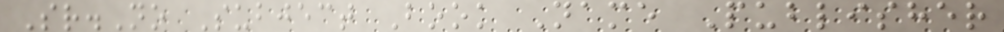Sr.No Subject Book Name Publisher
